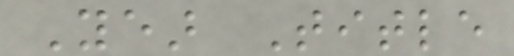Year Title
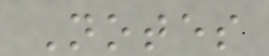Notes
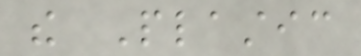the Plastic
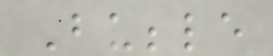Bubble
